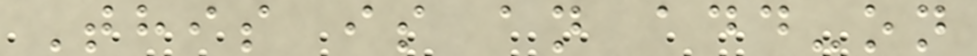This is an add-on
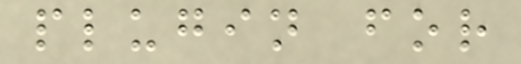plugin for
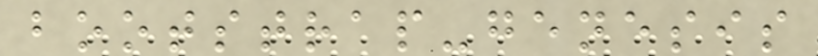bootstrap-genesis
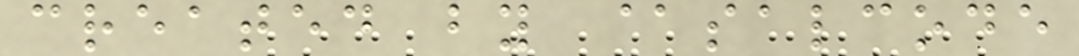created by @salcode
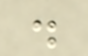.
